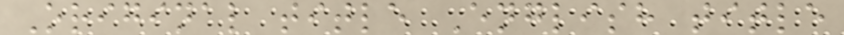Original title English title
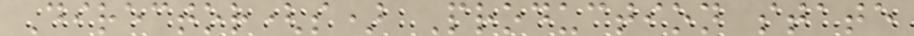Director(s) Production state
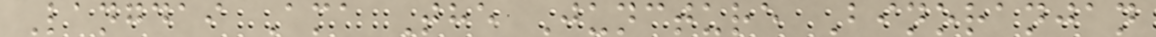Langdai Ama The Juncture Binoranjan
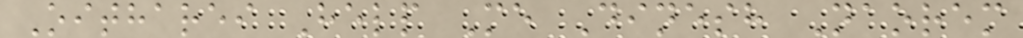Oitharei Help Me Dinesh Naorem
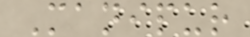Manipur
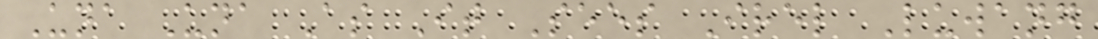Una Una As It Sees Irel Luwang
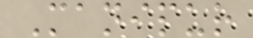Manipur
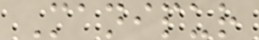Manipur
